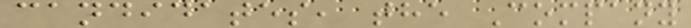candidates, the Company
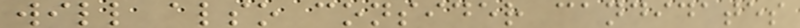will also consider candidates
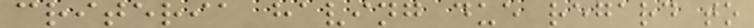criteria having due regard to
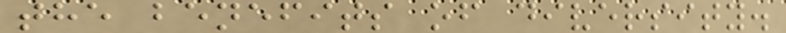the benefits of diversity.
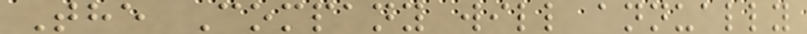The Company will annually
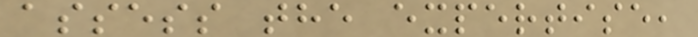assess the expertise,
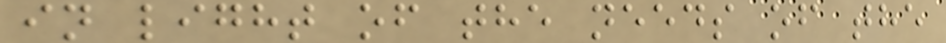in light of the needs of the
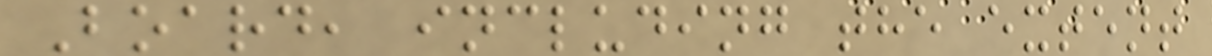Board, including the extent
